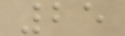25
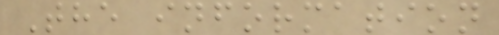The information
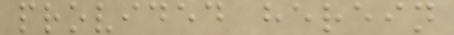provided herein
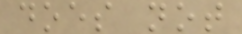does not
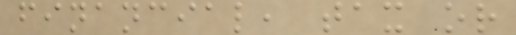financial, tax or
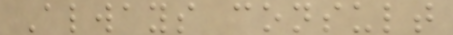Always consult
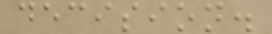decision.
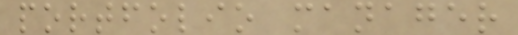portfolio manager
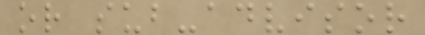or sub-advisor
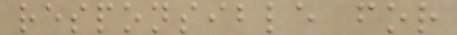responsible for
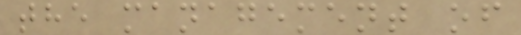the management of
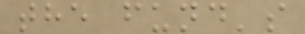the fund's
